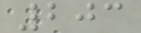203
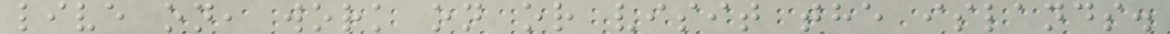live on, work on or visit the islands.
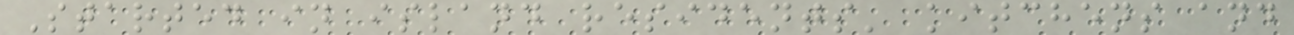Started in island residents' kitchens and
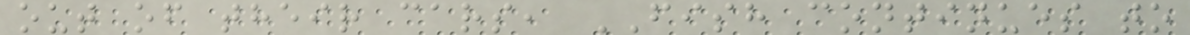out of their cars, FISH continues to
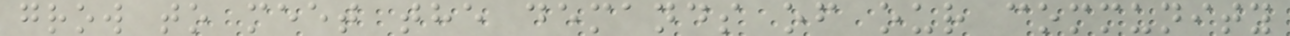grow to meet the demands of our community
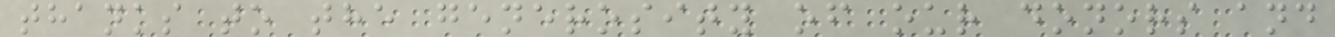thanks to the generosity of our donors and
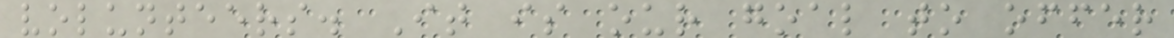volunteers. It is our goal to offer
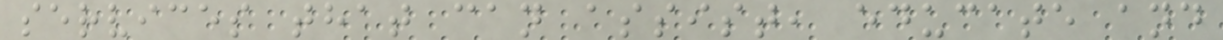services that can assist, educate and
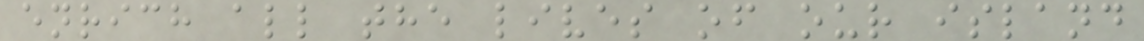enrich all the lives of our island
